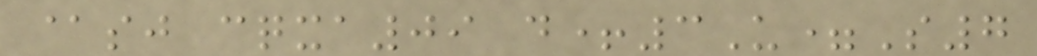@sj cqxa09 d+3U=S7
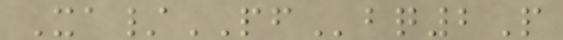Xa/PFbq2P
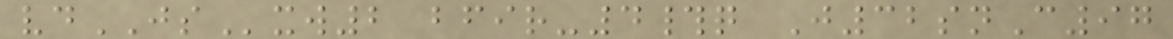vdJSxw2 bfir-4#q J32snC97
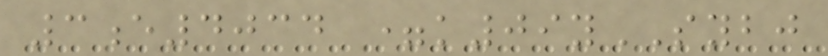3e4034 =k09ySYBJ
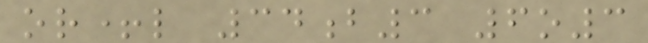or+l 34b3 6o3
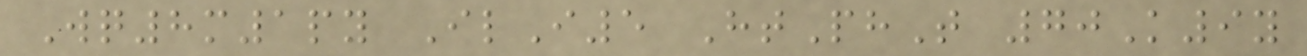Wq8m1py IlI5 HtPhT 70K9y
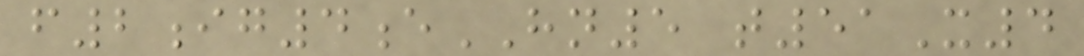f2ig4eHN5 t51X4
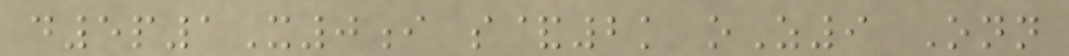d5p1X0i s&2k oZ9 Onn
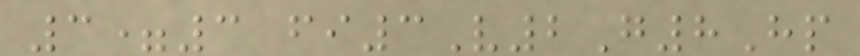3=3 fi3V2G8Hp
